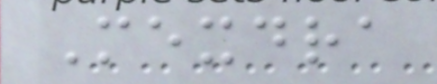Mexdra
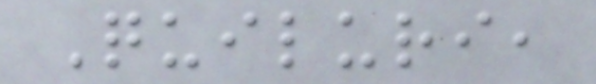Quiluri,
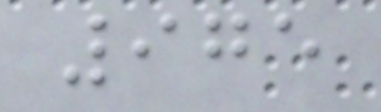975
